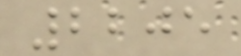2205
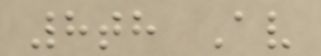8th Av
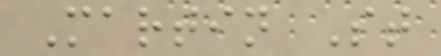Martin St
